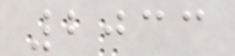2033
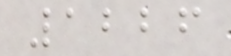1226
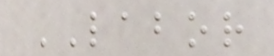LABOR
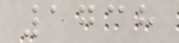1738
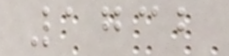1732
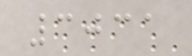3031
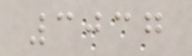3037
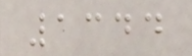1344
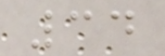34
